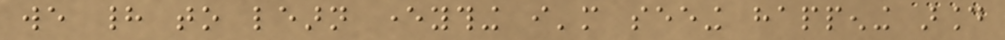we had to learn everything i'm seeing happening around
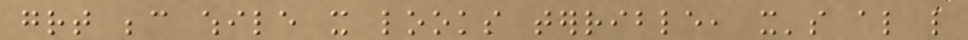great because while it looks terrible, it's also like
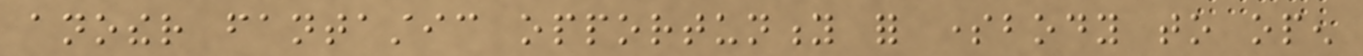another fantastic opportunity for somebody to open
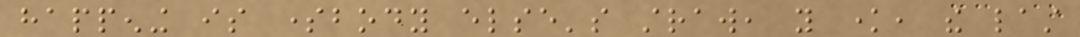happening is somebody else's straw, you know, the last
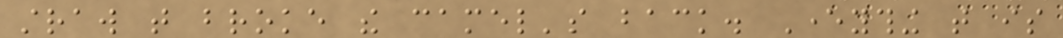straw that broke the camel's back. Everything that is
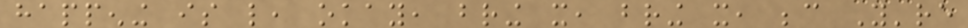happening is like, okay, bring it, bring it, because You're
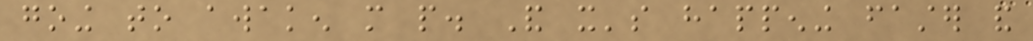going to awaken more people. And it's happening faster and
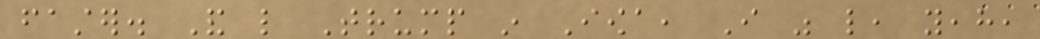faster. And like Trump in Iowa, I was like, yeah,
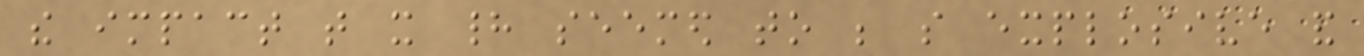the impact that it had seemed to be so explosive and
